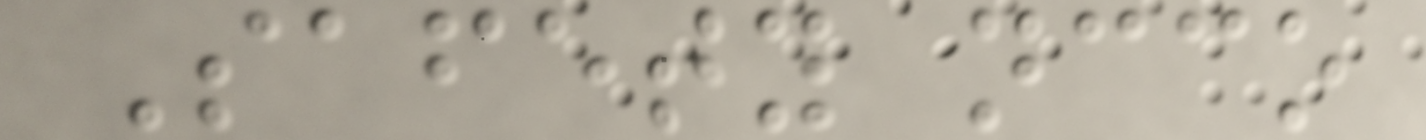Safety ncco
